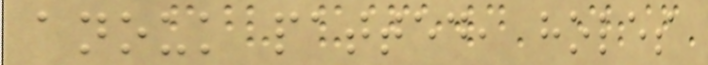anouk patted, holes
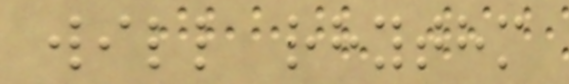will rhythm
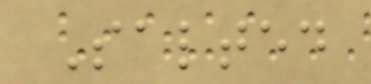Salted
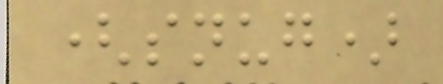(snug)
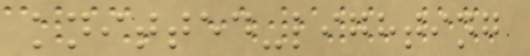knitted-lighting
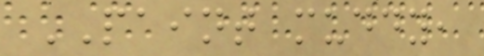PAINT muddy,
